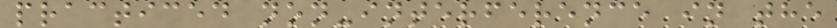practiced non-interference in the
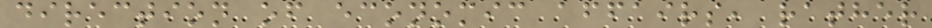direction of economic affairs, rather
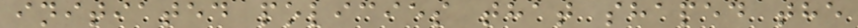initiated policies that shaped the
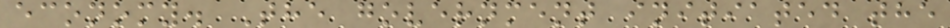economy. The government initiated the
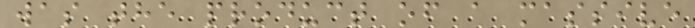was the product of a massive
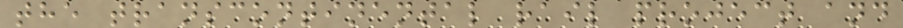the transcontinental rail project and
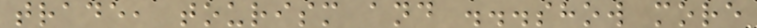trade, tourism and ...show more
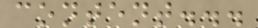content...
